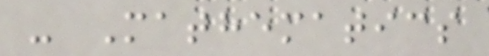- Mathematics
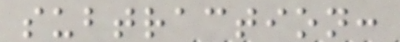subtraction:
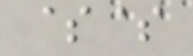$$
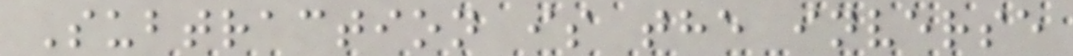Subtraction is the inverse
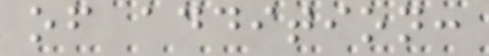of addition:
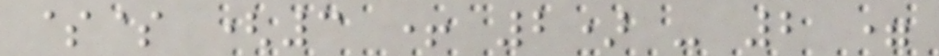$$ (3 + 2) - 2 =
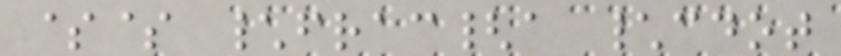$$ \frac{a \cdot
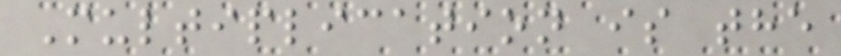Multiplication is the
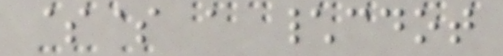$$ a \cdot
